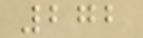272
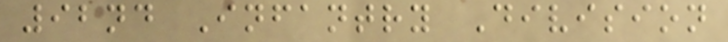92nd Infantry Division
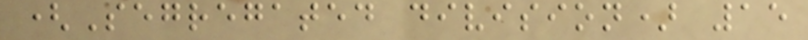(Segregated division) 15
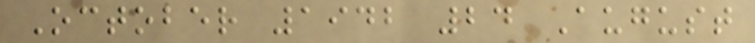October 1942 24 August
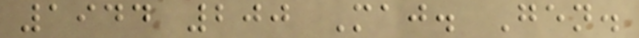1944 200 Maj. Gen.
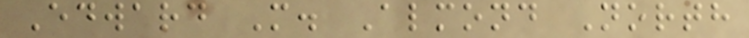Edward M. Almond North
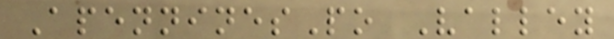ApenninesPo Valley
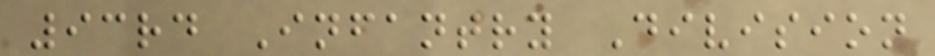93rd Infantry Division
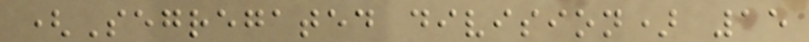(Segregated division) 15
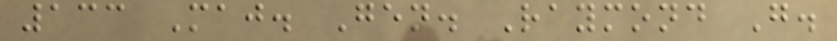133 Maj. Gen. Raymond G.
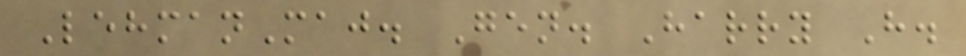LehmanMaj. Gen. Harry H.
